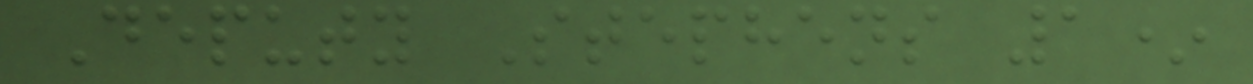Deputy Stephens 1*
